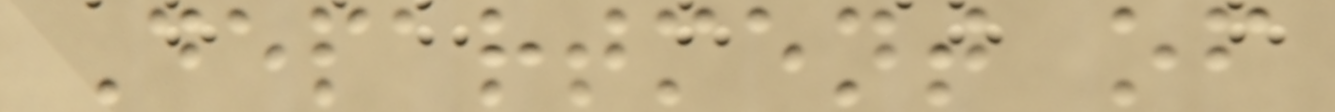Department of
